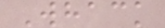Whack
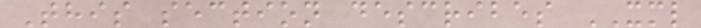This section describes XML
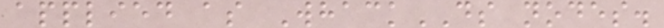applied as WhackDS nodes.
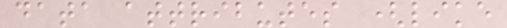data attributes (like
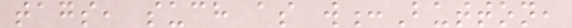tags, such as w:Button,
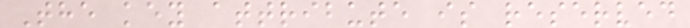The key attribute is reserved
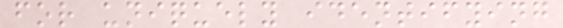for uniquely identifying
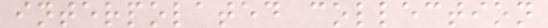interpolated collection
